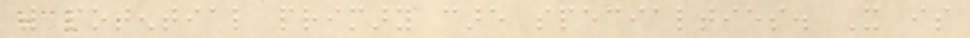with potential primary care specialties. It is
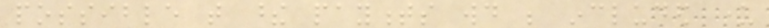possible that these payments would be included under
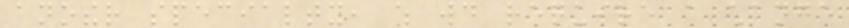another specialty, which would require a change
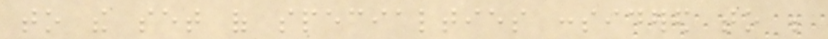to the set of specialties considered to be
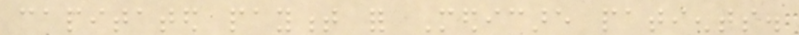capitated payment for Medicare patients.
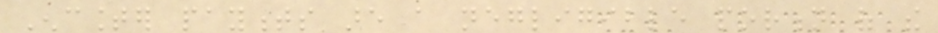Encounter payments are a negligible portion of the
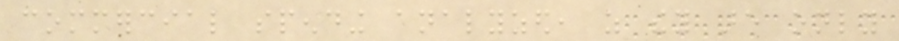commercial spending analyzed, as they are only
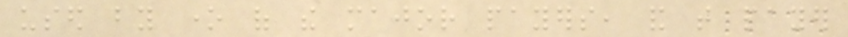used by one of the major payers, and that payer
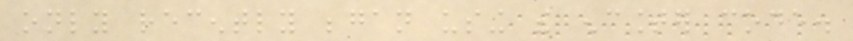only recently began using the encounter code.
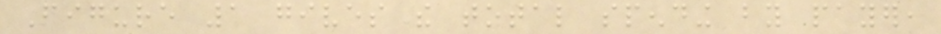Figure 1 gives the total spending by payer,
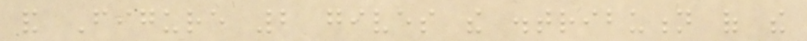and Figure 2 gives the distribution of the
